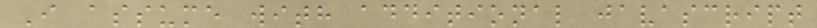I assume with additional javascript
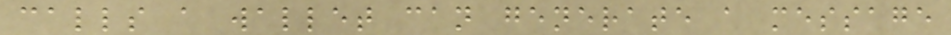calls a wallet can generate a message
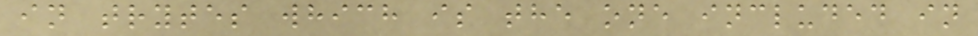in trytes which is the one included in
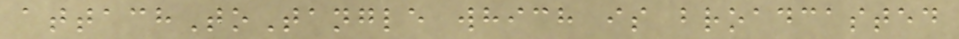attachToTangle which is broadcasted
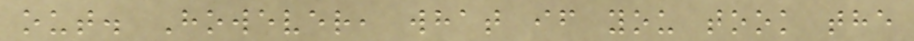out. However, what if you took the
